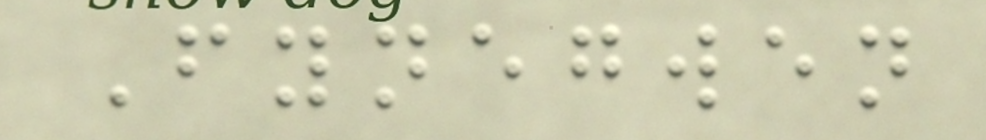Fynegwen
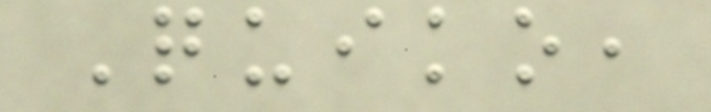Quiko,
